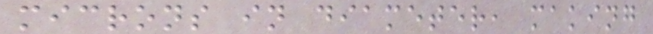microns in diameter, making
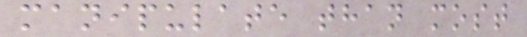manipulate than most
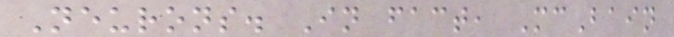Neurons. In fact, McBain
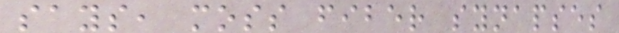says, moss fiber synapses
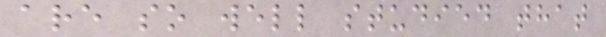are so well studied that
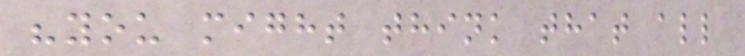"you might think that all
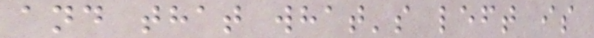and that what's left is
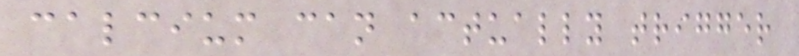calcium can actually trigger
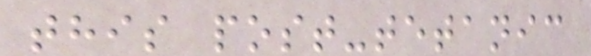this post-tetanic
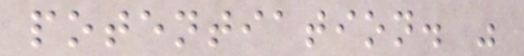potentiation. "
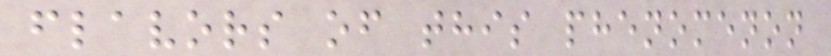flavors of this phenomenon
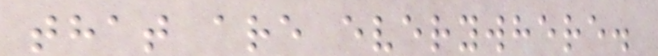that are everywhere.
